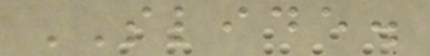SLIDE.
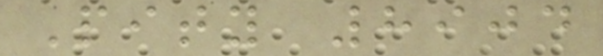Pity 8904
